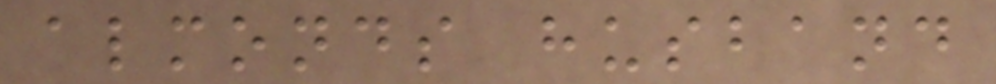almonds husband
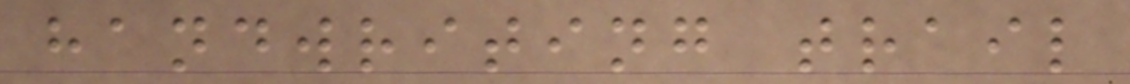handwriting trail
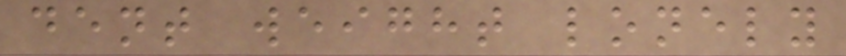dent weight lonely
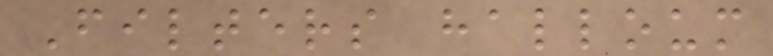Filters halloum
